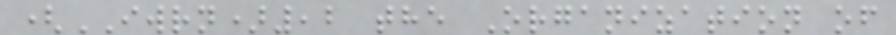(IWRN),2 the Organization of
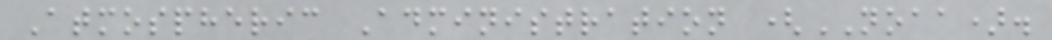Atmospheric Administration (NOAA).
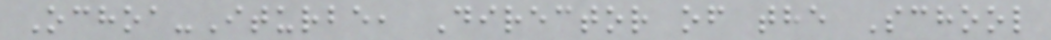Ochoa-Iturbe, Director of the School
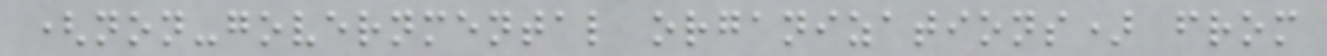(non-governmental organizations) from
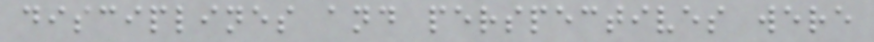disciplines and perspectives were
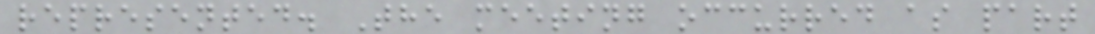represented. The meeting occurred as part
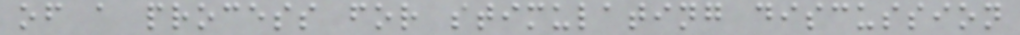of a process for stimulating discussion
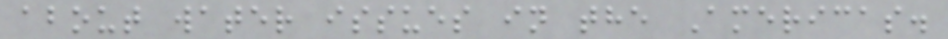about water issues in the Americas.
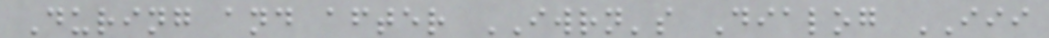During and after IWRN's Dialog III
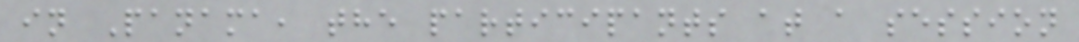in Panama, the participants at a session
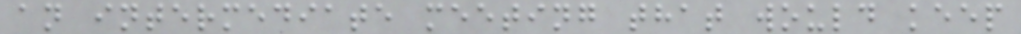an intermediate meeting that would keep
